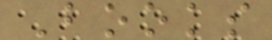Books
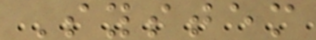System
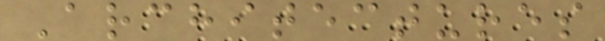Architectures
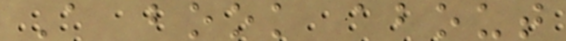A book about
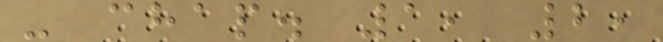- chap. 1, 2,
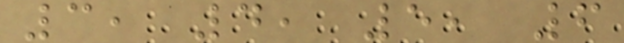3, 4, 5, 6
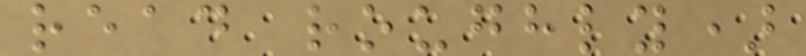read roughly)
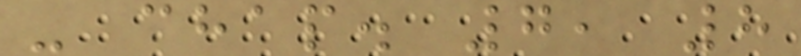- chap. 7, 8
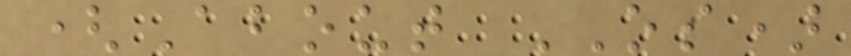(About OS)
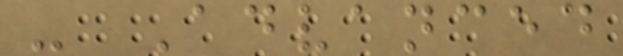- Advanced
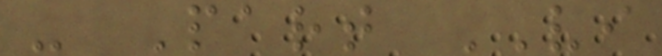- Part VI
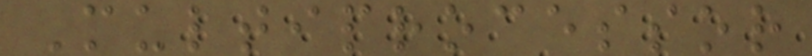Multiprocessor
